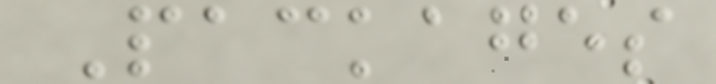Packages
